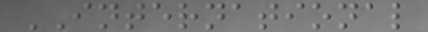INTERNATIONAL
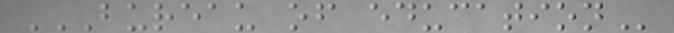BUREAU OF EDUCATION
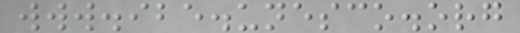www.ibe.unesco.org
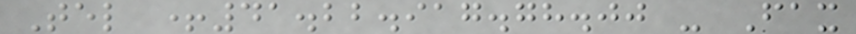Tel +41.22.917.78.00 - Fax
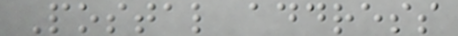Postal address
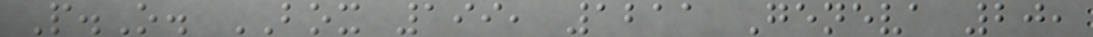P.O. BOX 199, 1211 Geneva 20,
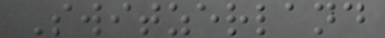Switzerland
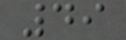49
